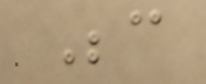Because
